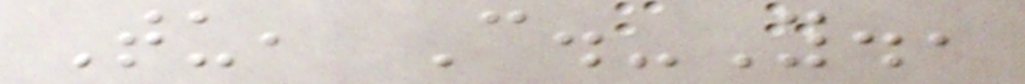Tu, C.-Y.,
